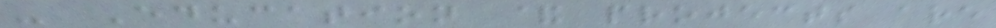- Education & projects are
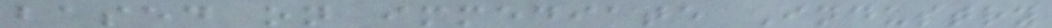based on immediate Industry
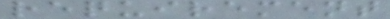requirement
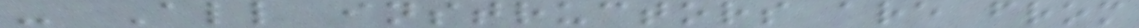- All instructors are from
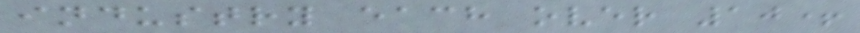industry each over 10+
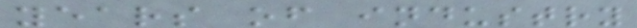years of industry
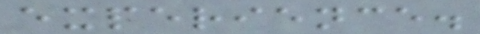experience.
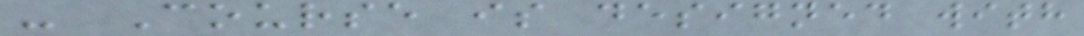- Course is designed with
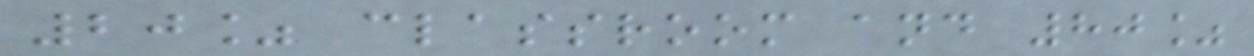20% classroom and 80%
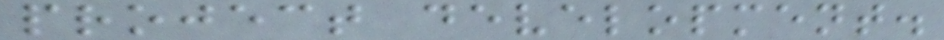project development.
